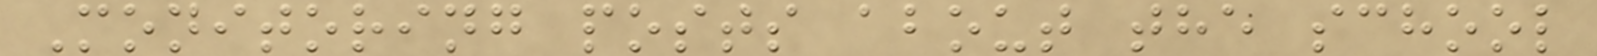Monitoring posts about the school
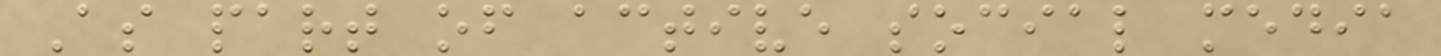As part of active social media
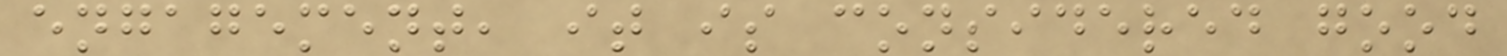engagement, it is considered good
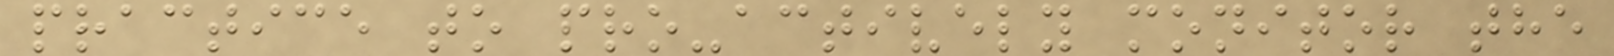practice to pro-actively monitor the
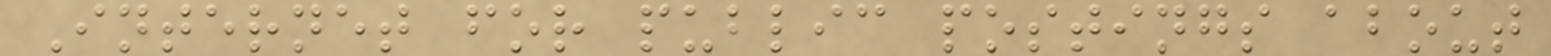Internet for public postings about
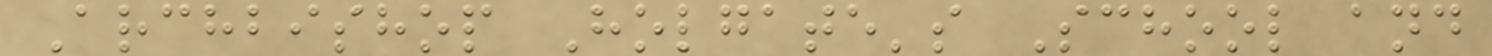Archbishop Holgate's School and
